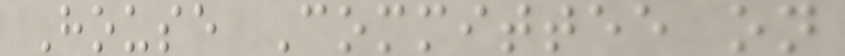House Committee on
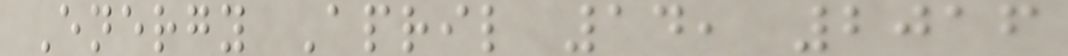Energy April 14, 2016
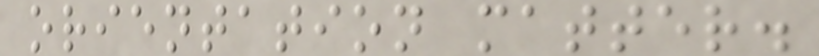orientation matter.
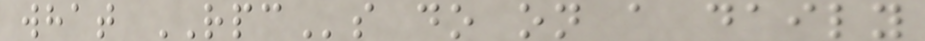what RPCs do on a daily
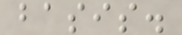basis.
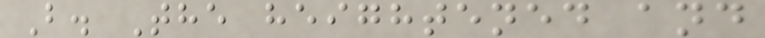B. The heightened and
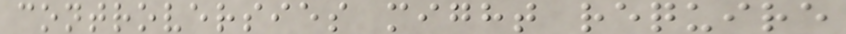controversies might require
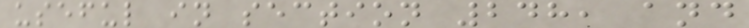useful in section 248, and
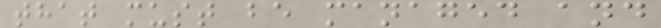that must be managed and
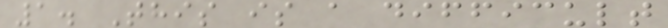1. This is a difficult
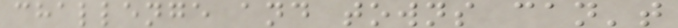challenge and towns can't
